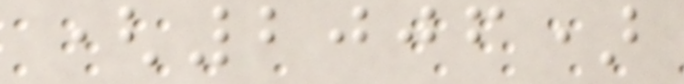(2006)
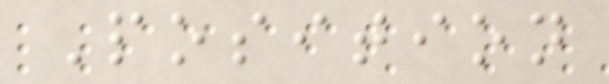Position
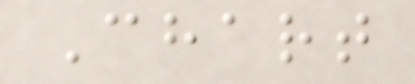Chart
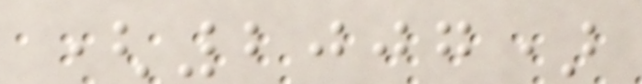(2007)
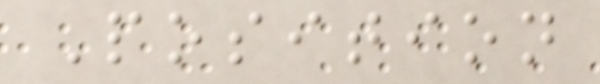Position
